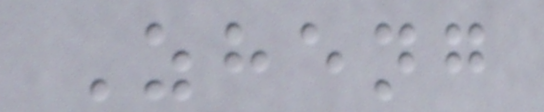Zheng
